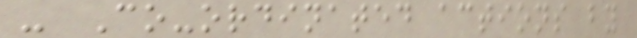- Co-ordinated actions by
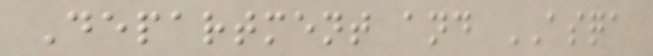Department and ASQA
